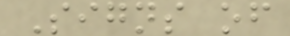Signs of
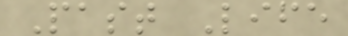Past Life
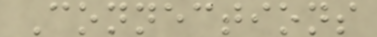Connections
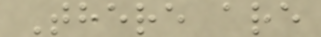There are
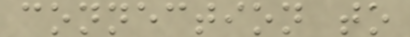connection to
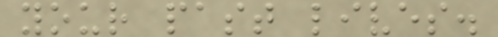your past lives.
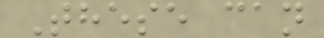These can
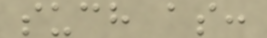such as:
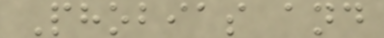Phobias and
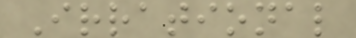Irrational
